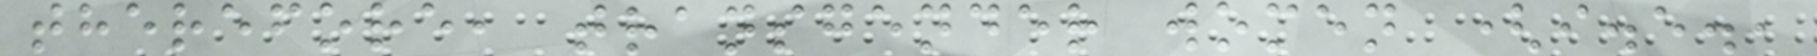therefore, transgender women (i.e.,
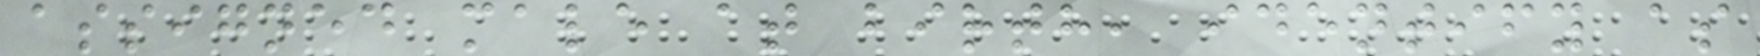assigned male at birth, identify as
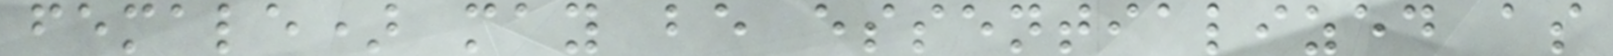female) may be essentialized as
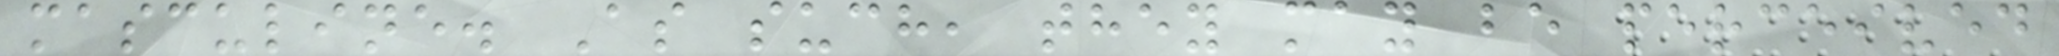masculine. As such, they may be perceived
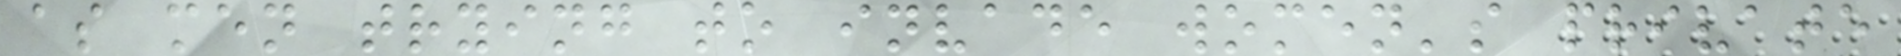as men trying to invade women's private
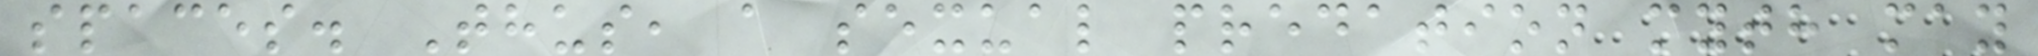spaces. Thus, a sexual predation myth may
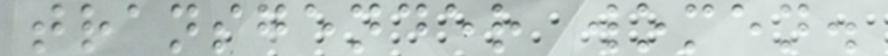transgender women.
